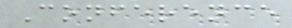Conference
